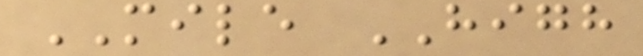MILE HIGH
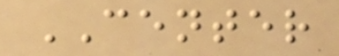CENTER
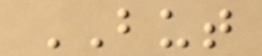BUT
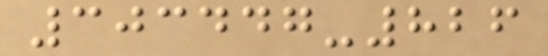303447-826
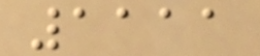1111
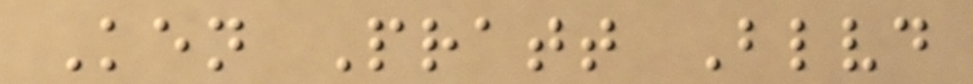Ken Pratt Blvd
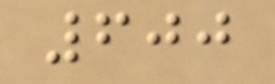600
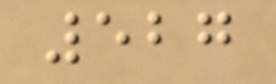527
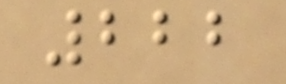222
